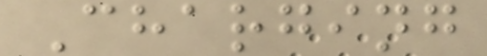Charging
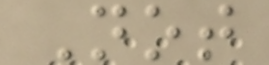Not
